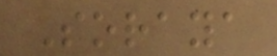Soraya
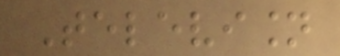Television
